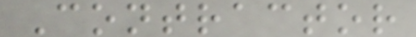Contractor
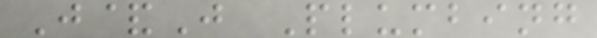J&J Plumbing
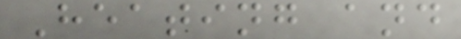Heating and
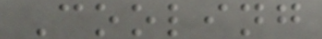Cooling
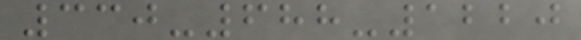330-688-1220
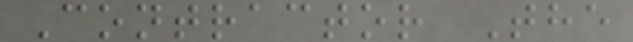Contractor The
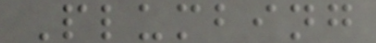Plumbing
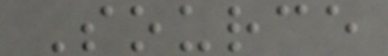Source
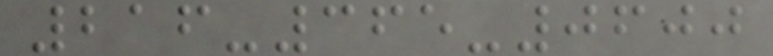216-365-0600
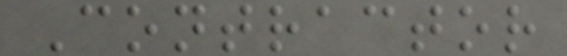Contractor
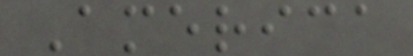America
